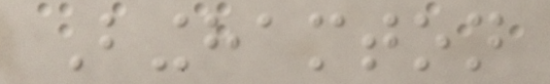Binghamton
